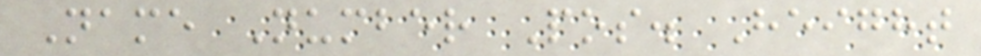Name Number Pos. Height
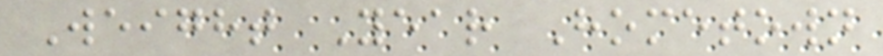Weight Year Hometown
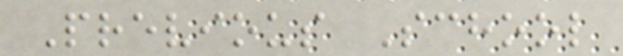Previous School
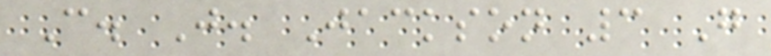C. J. Jackson 3 G
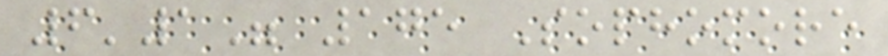6'1" 175 Sophomore
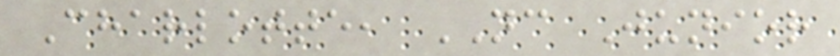Charlotte, NC Junior
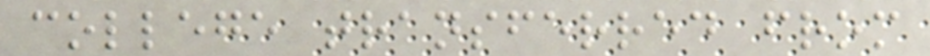college transferred from
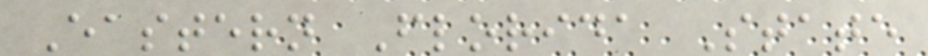Eastern Florida State
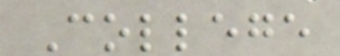College
